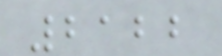2122
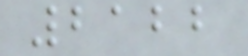2122
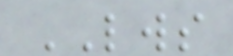LWS
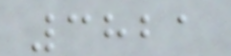3821
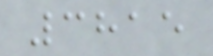3815
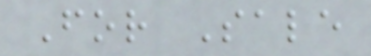For Sale
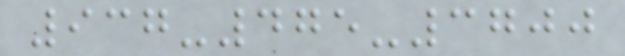937-475-3700
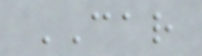CAR
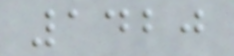1420
